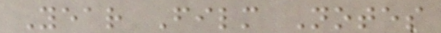Year Film Notes
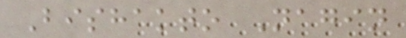Bishakto Nagin
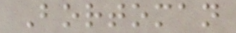Bortoman
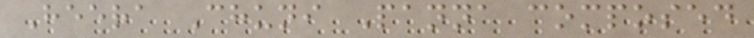Heera Chuni Panna composed
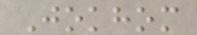Jokhom
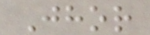Jhor
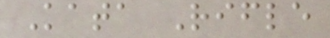Kata Rifle
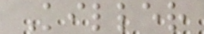Killer
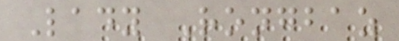Lady Rongbaz
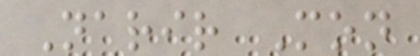Narir Mon
